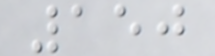150
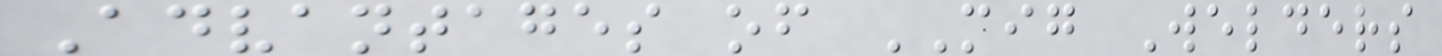Advantages of MIG Welders
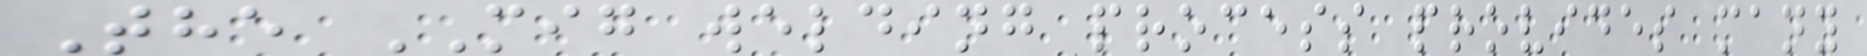The MIG welding process provides many
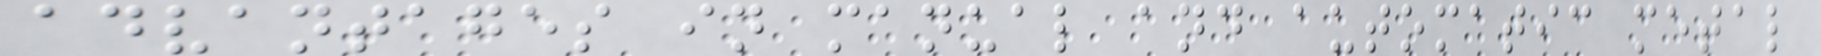advantages in manual and automatic metal
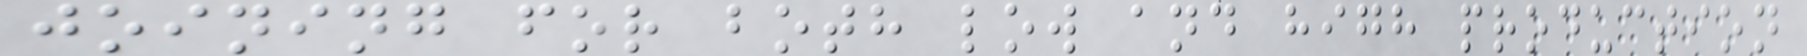joining for both low and high production
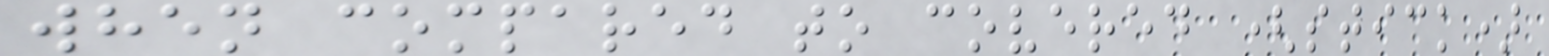when compared to covered (stick)
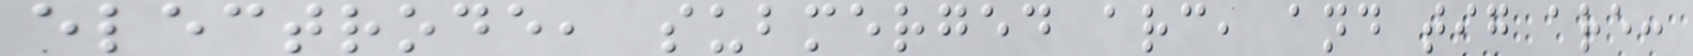electrode, submerged arc, and tig are:
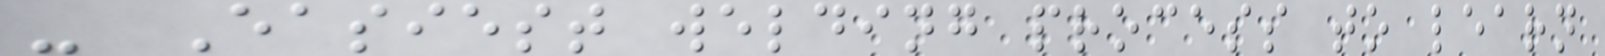- Easiest welding process to learn
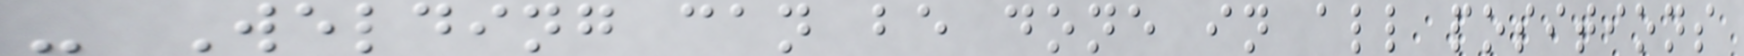- Welding can be done in all positions
